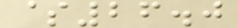$26.0
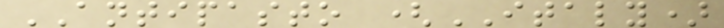ANTIPASTO (ITALY)
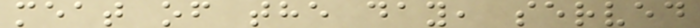meat of the day, served
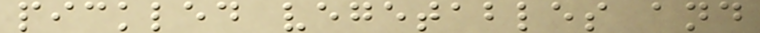pickled vegetables and
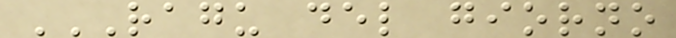RAGU DEL GIORNO
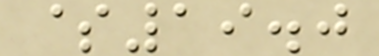$19.0
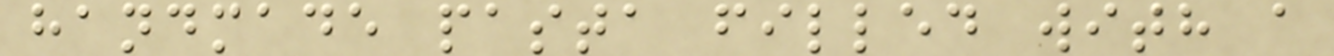handmade pasta filled with a
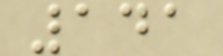141
